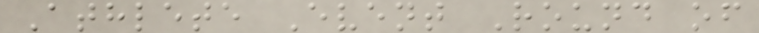Athlete Event Round of
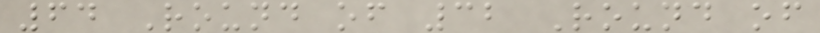64 Round of 32 Round of
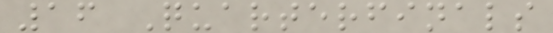16 Quarterfinals
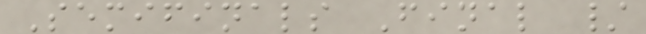Semifinals Final /
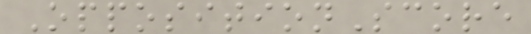OppositionScore
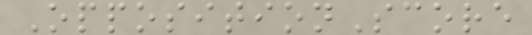OppositionScore
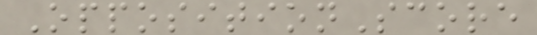OppositionScore
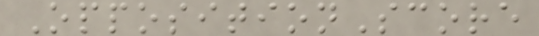OppositionScore
